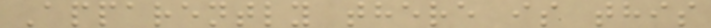Apparently there is this
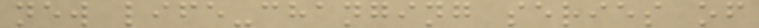new life-changing series of
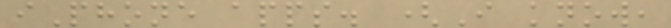iPhone apps. (I know,
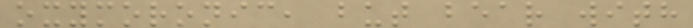oxymoronic, but bear with
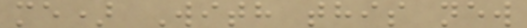me) With this new
